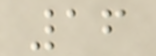16
